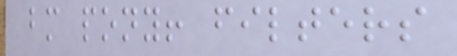bm pony! filters
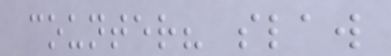counter? slaw
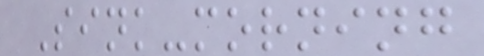Sink-morning
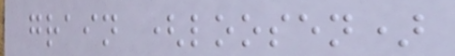grain (loosen)
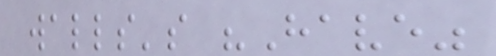walls's "Have"
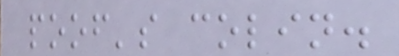poof's colin.
